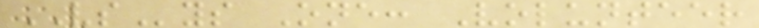VSys One: Volunteer
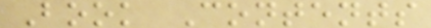Book Contents
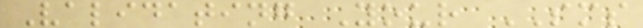Validating Your SMS
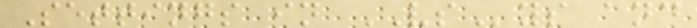Settings in VSys and
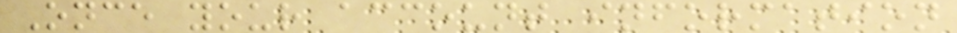Once your account information
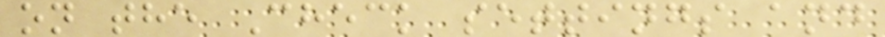on the Check settings and
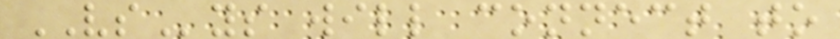VSys will connect to
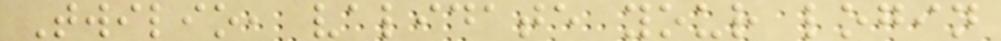Twilio, validate your login
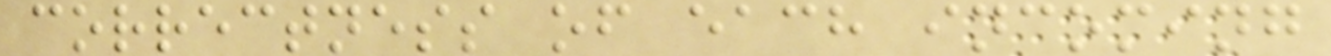correctness of each incoming
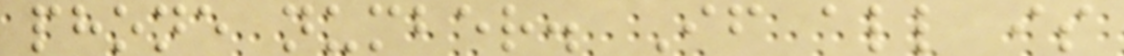phone number. If all is
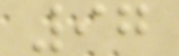97
